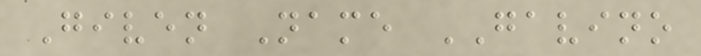Given Name GAVINO
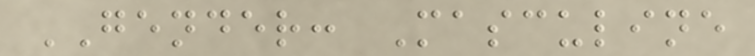GENDER: Masculine
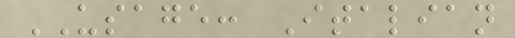USAGE: Italian
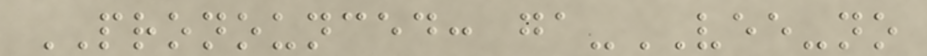PRONOUNCED: ga-VEE-no
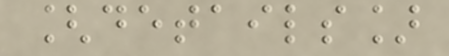[details]
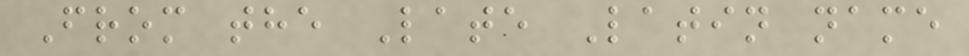From the Late Latin name
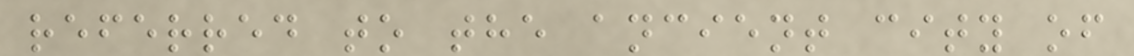referred to the ancient city of
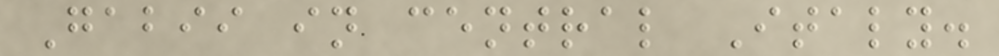Gabii in central Italy.
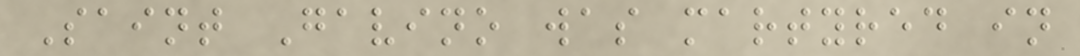Saint Gavino was martyred in
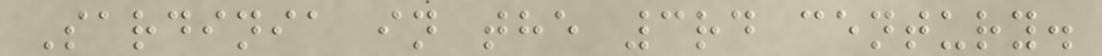Sardinia in the 3rd century.
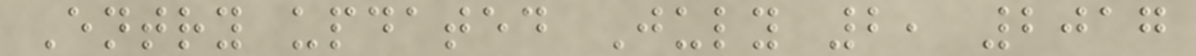Entry updated July 2, 2017
